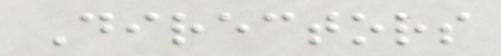Directors
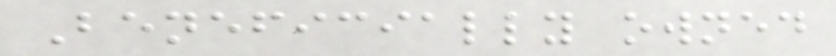Beneficially owned
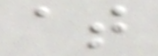at
